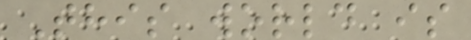This world is
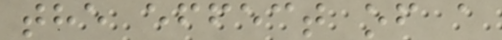the effect of a
